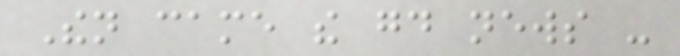Then came the good news -
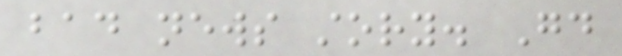bad news story. Good
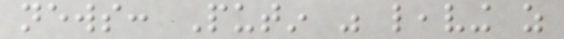news: Putin was leaving as
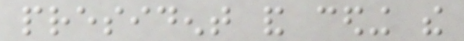president and ceding the
